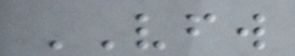VFW
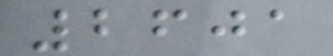2601
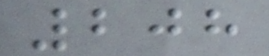208
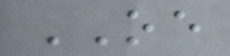OE
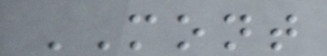MONT
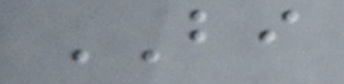BI
